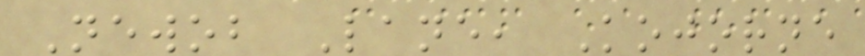Newob Lane, Kojorne
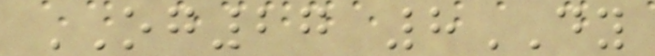OG27 8DY
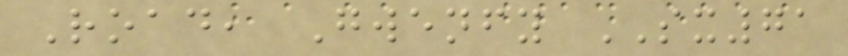Road, Gwenfy SX71
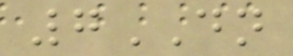7DN
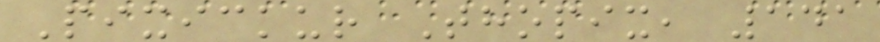Pixickur Thopix, 141
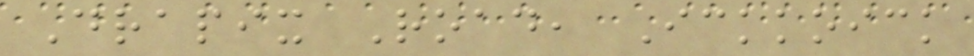Drapix Road, Ickkoick
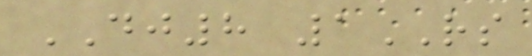DJ8 1RS
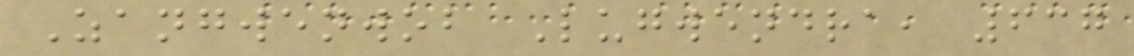Zangwenwob Lugwendra, 637
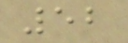52
